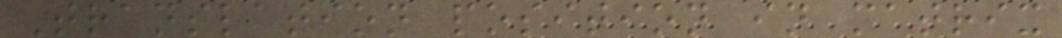Translation position in matrix
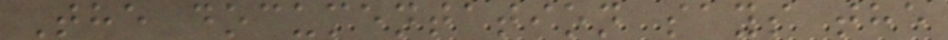The documentation says the
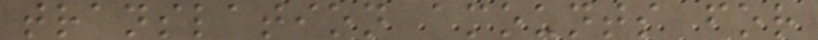translation amounts for
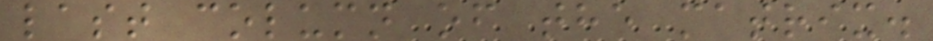last column of the matrix.
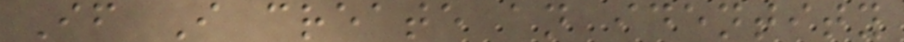If I create an identity
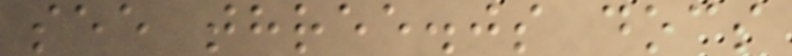see three.js docs
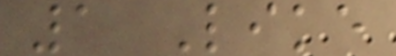1 Like
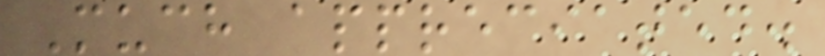Much appreciated.
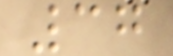37
